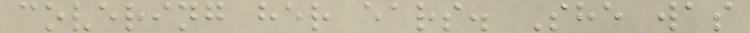covering her ears. She was
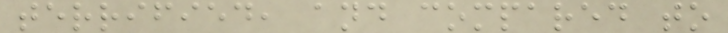terrified, and compared to
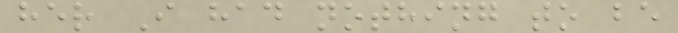her I had nothing to be
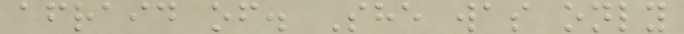afraid of. She was only
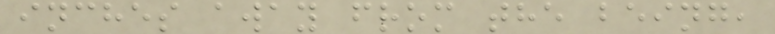inches away from the being,
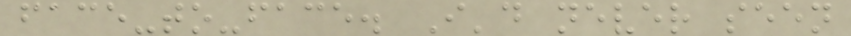face-to-face. I'd never seen
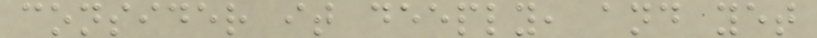consider it deeply, and yet
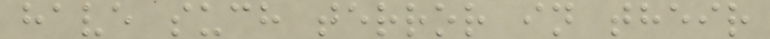have such terror in their
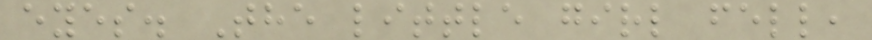eyes. The little girl fell,
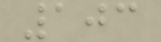103
